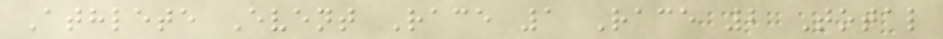Athlete Event Race 1 Race 2 Total
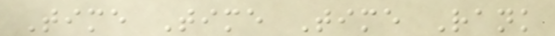Time Time Time Rank
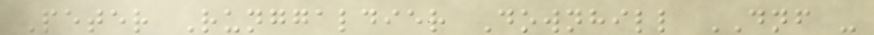Peter Runggaldier Downhill DNF -
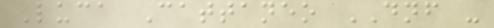Luca Cattaneo DNF -
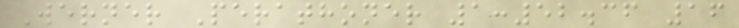Werner Perathoner 1:52.36 16
